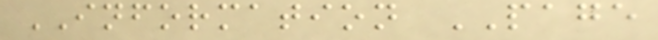INFORMATION PAGE
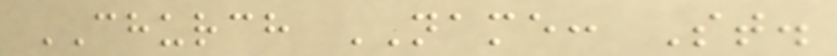CHURCH NAME: St.
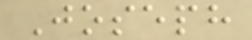Joseph
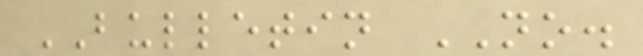BULLETIN NO.
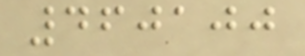460100
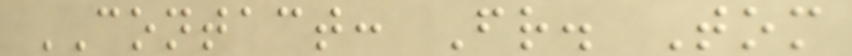CONTACT: Fr. Tom
